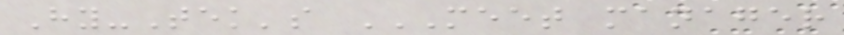Hy-Tek's MEET MANAGER
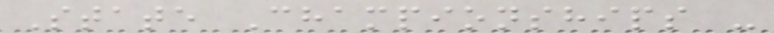State Championships -
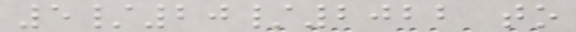5/20/2022 to
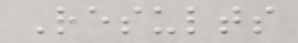Results
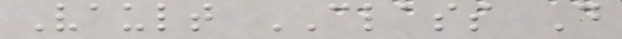Vault CLASS D
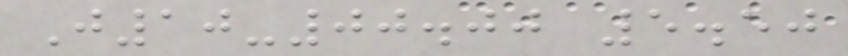J10-00.00 5.50
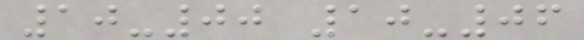10-00 10-06
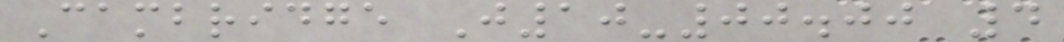Cambridge J10-00.00 4
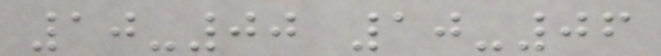10-00 10-06
